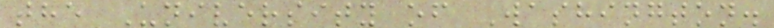the University of Washington.
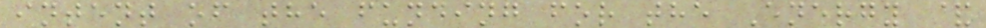intent of the funding for the Energy &
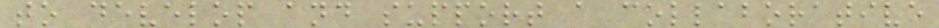to develop and support a collaborative
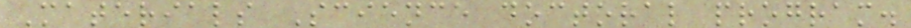Materials Science doctoral program.
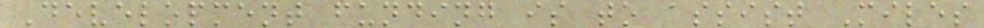Development funding is to assist Miles
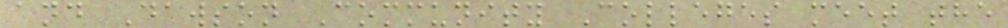and Dawson Community Colleges meet the
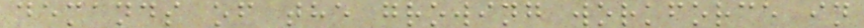demands of the growing workforce in
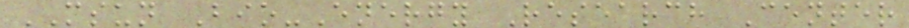MSUN Bio-Energy Research Center
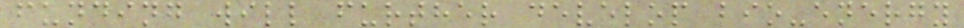funding will further develop bio-energy
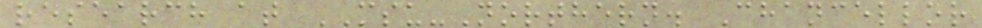research at MSU-Northern. Chancellor
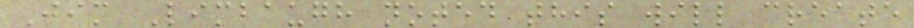Jim Limbaugh noted this will create
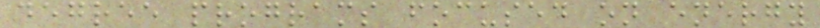degree programs focused on energy
